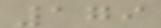179
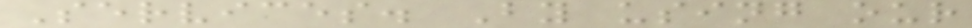Services. By using our
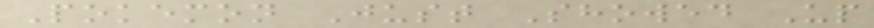Pokemon Just Showed Up
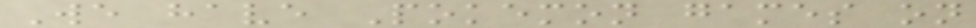We have Pokemon games on
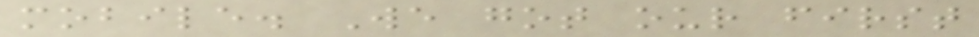mobile. We got our first
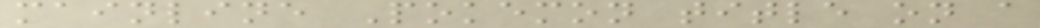mainline Pokemon title on a
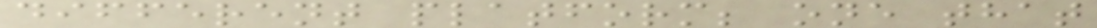different platform; one that
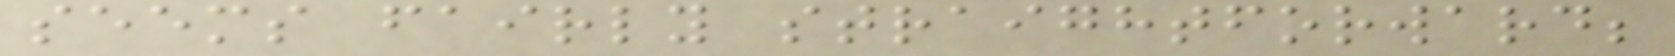seems fairly straightforward;
